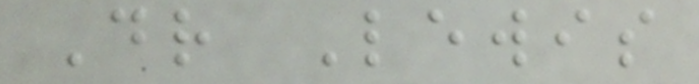Dr Lewis
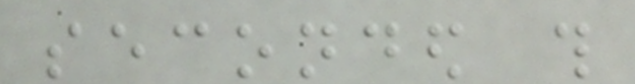seconded this
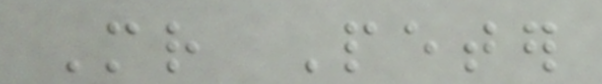Mr Peter
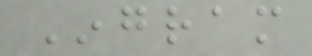Ingram
